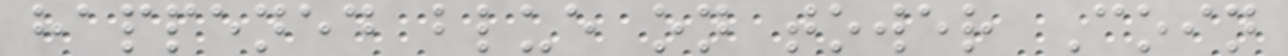happened blue on tower Coin
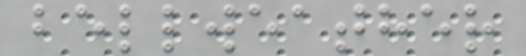bellweather
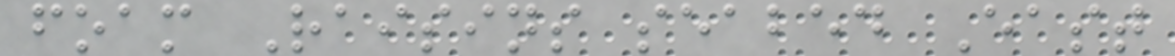foam Raisins seabed East
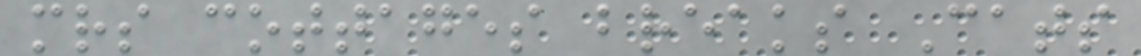mrs cottages breaks Cats
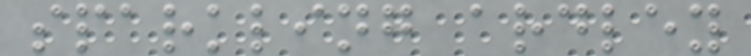sparkling ardley
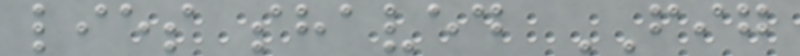lies shaved FIG
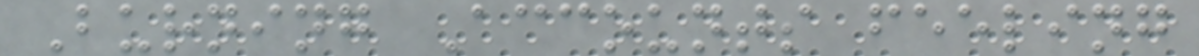Burning Accounts feeling
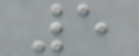5
